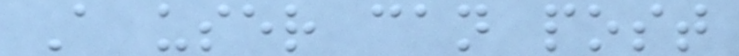A user can post
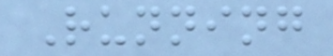Running
